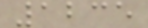1235
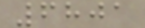6801
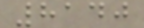8140
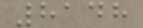8148
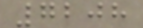7208
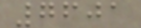7601
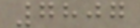7807
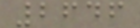2646
